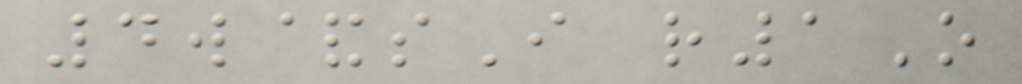4w&sI r1O
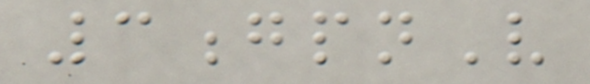3gpnV
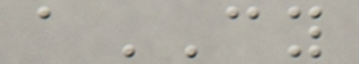aCY
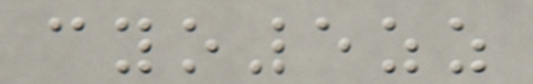cyo5zz
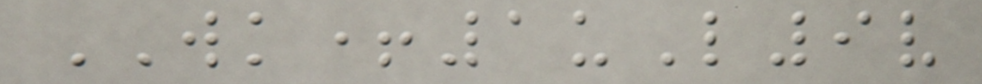WK+1uL9v
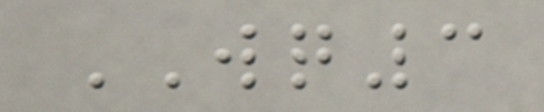WQ3
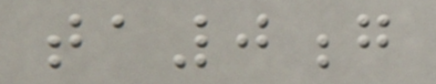ta0g
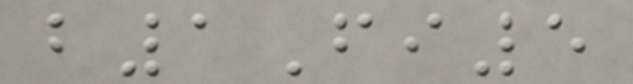b1Fi5
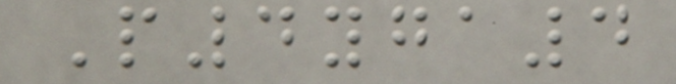P4yga4
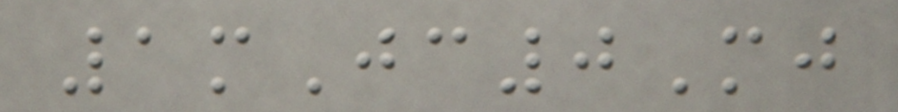1mJc0Mj
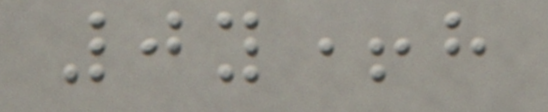0y+h
